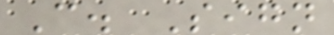C. Sign
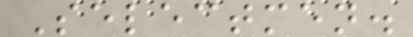Selectmen.
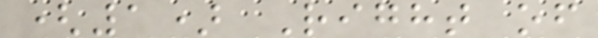(1) Right of
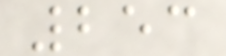253
